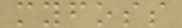myfoss
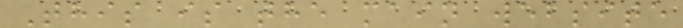This is the main website
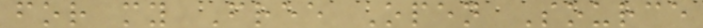for my Free Open Source
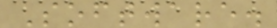Software.
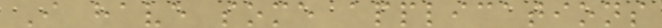I have some applications
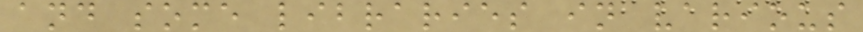and some libraries in various
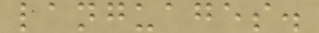languages.
